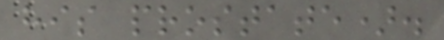his prostate).
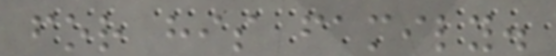for his family.
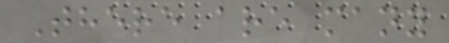There are many
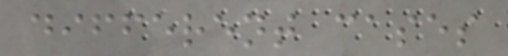different cases
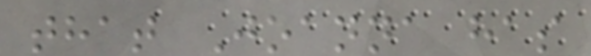that Joanna has
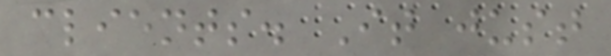clients. It just
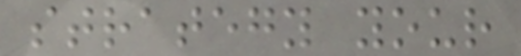strategy your
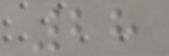28
